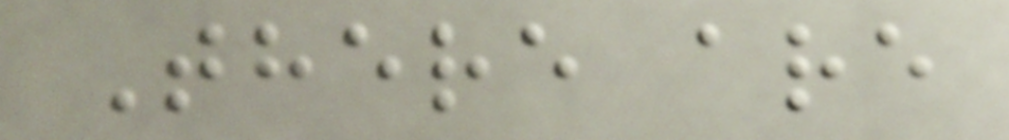There are
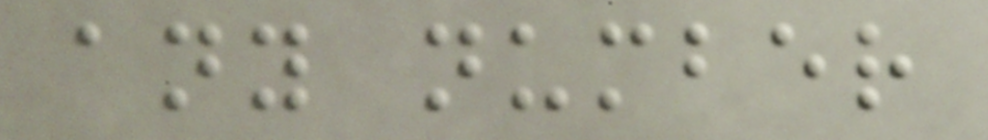any number
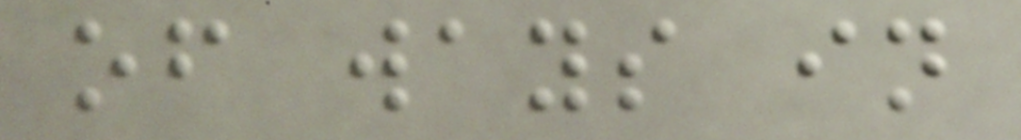of ways in
